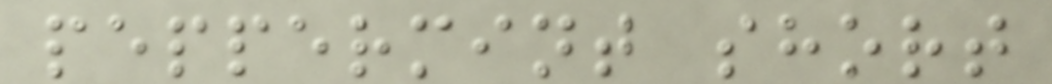peppermint short
